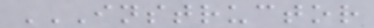INSTRUCTOR
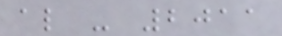al - 2011
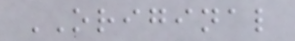ORIGINAL
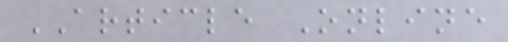ARTICLE Online
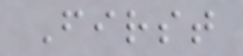First
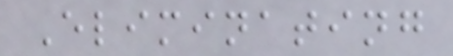Eliminating
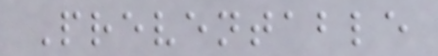Preventable
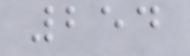254
